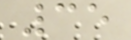35
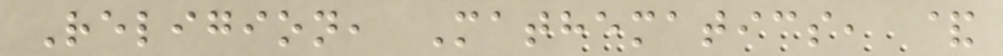Religion, Mathematics, &
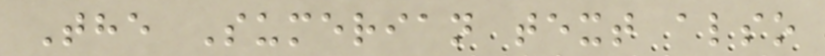The Sumerian text also
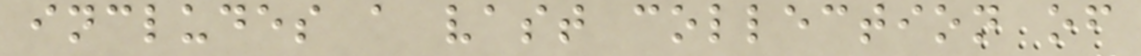includes a vast collection of
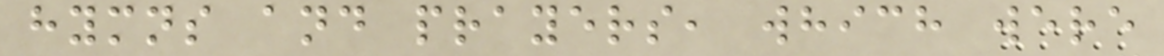hymns and prayers, which were
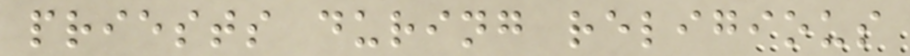priests during religious
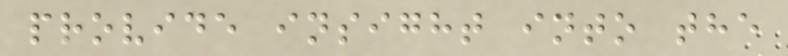provide insight into the
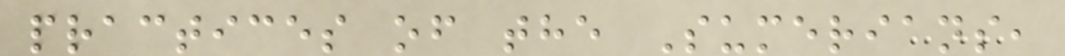practices of the Sumerians,
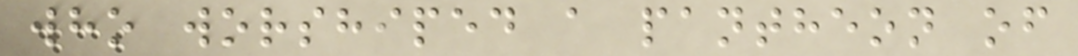who worshiped a pantheon of
